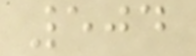504
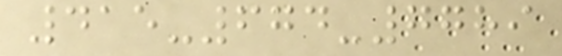415-674-7789
